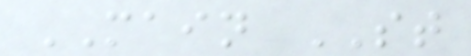MAIN ST
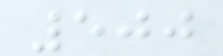500
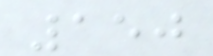150
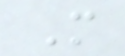M
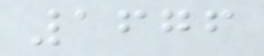1676
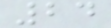24
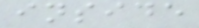inside
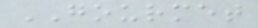GOURMET
